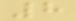8
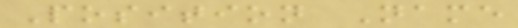Position Name
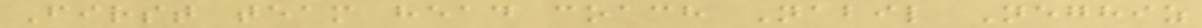First team head coach Nabil Neghiz
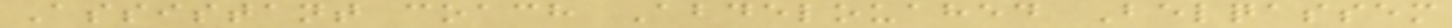Assistant coach Abdelouahed Belqassem
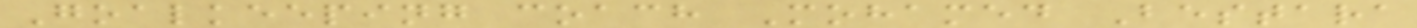Goalkeeping coach Mohamed Bestara
